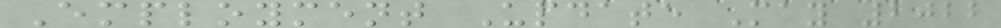Employment Update May 2022
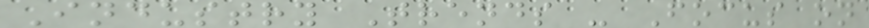Industry Trends - Focus on
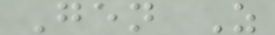Gen Z
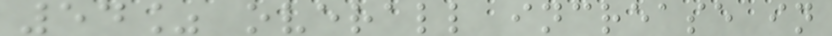54% overall increase in
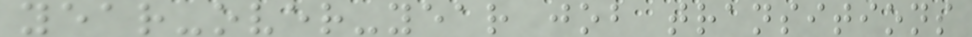year-over-year job transitions
